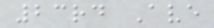23rd Ave
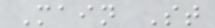Main St
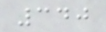340
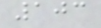103
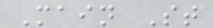Main St
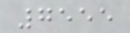7555
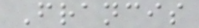Francis
